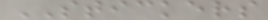STICKERS
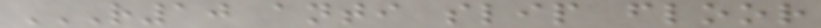R10 ANTI SLIP FLOOR
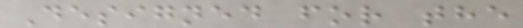Designed for the
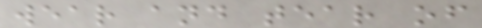wear and tear of
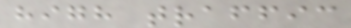high traffic
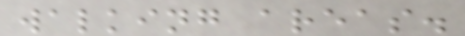walking areas.
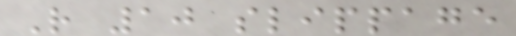R 10 slippage
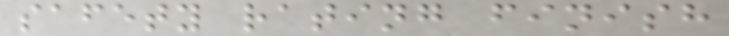safety rating finish
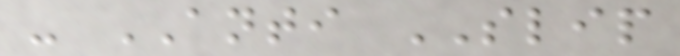- ANTI SLIP
